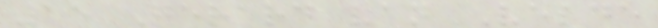15 Gerard van Velde
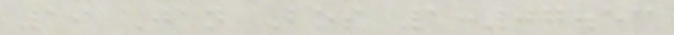19 Jan Bos 1:07.53
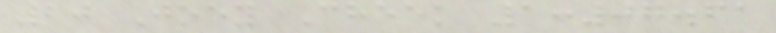20 Joey Cheek 1:07.61
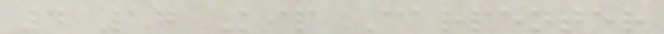4 17 Kip Carpenter
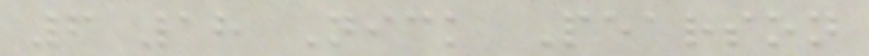6 18 Nick Pearson
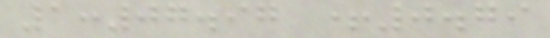1:07.97 +0.79
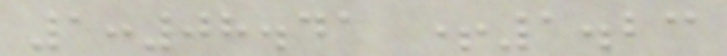1:08.41 +1.23
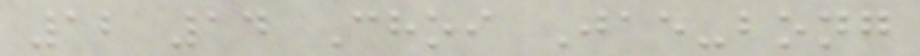12 14 Choi Jae-bong
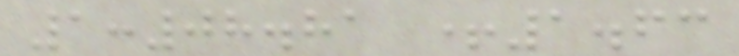1:08.81 +1.63
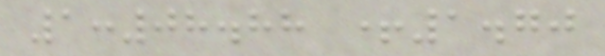1:08.88 +1.70
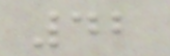42
